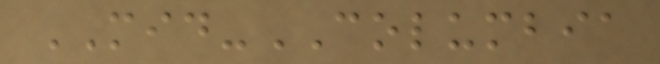MID-COLUMBIA
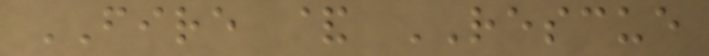FIRE & RESCUE
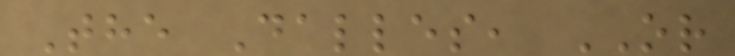The Dalles, OR
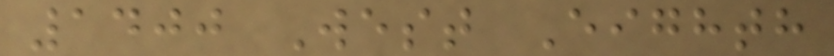1400 West Eighth
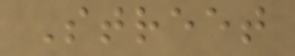Street
